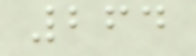264
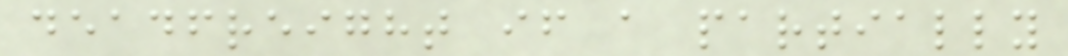deadfreight if a partially
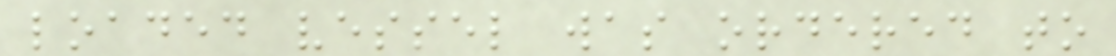loaded vessel was ordered to
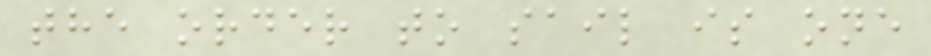the order to sail is one
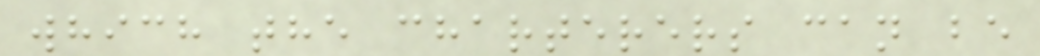which the charterers can be
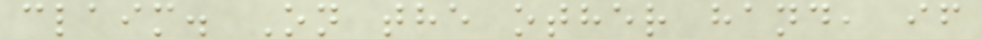claim. On the other hand, if
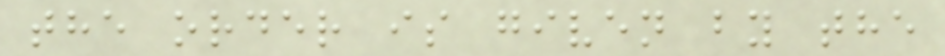the order is given by the
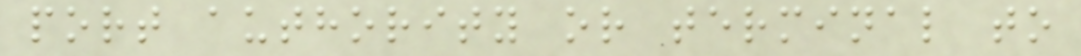port authority or terminal to
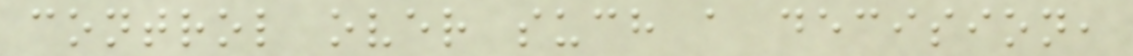control over such a decision,
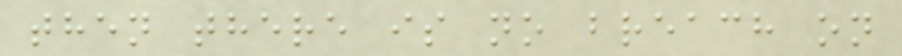then there is no breach on
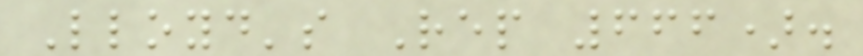Lloyd's Rep 666).
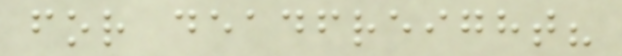for deadfreight?
